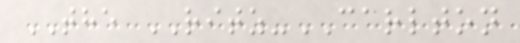THE RITZ-CARLTON
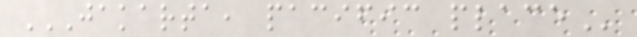JAKARTA, PACIFIC PLACE
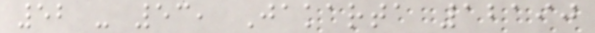52 - 53, Jakarta 12190
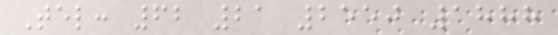Tel: 62 21 2550 1888
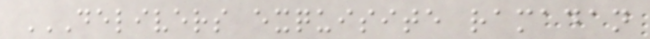DELIVERS EXQUISITE RAMADAN
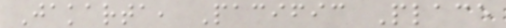Jakarta, Pacific Place
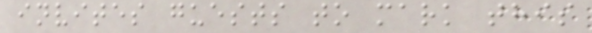invites guests to mark this
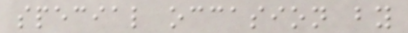special occasion by
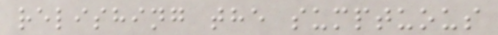relishing the sumptuous
